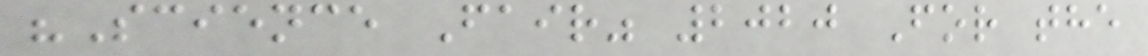"Science Fair" 2020 For the
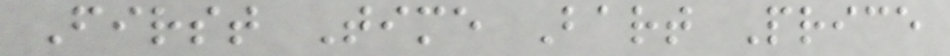First Time Bart Price
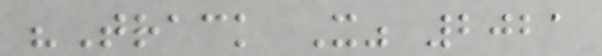"Track X" 2021
